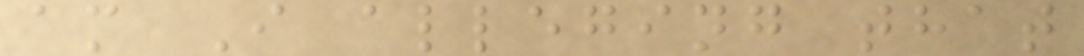am I alleging that
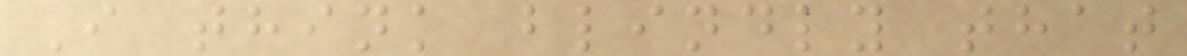I think blindly that
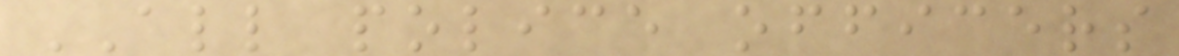ALL police officers
